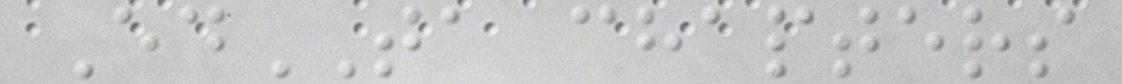EdTA chapters
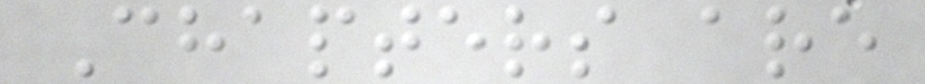Chapters are
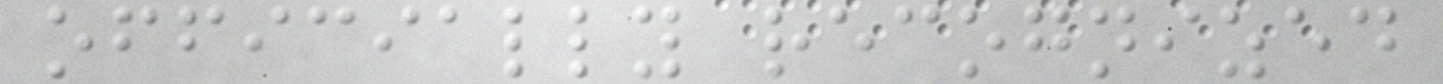officially recognized
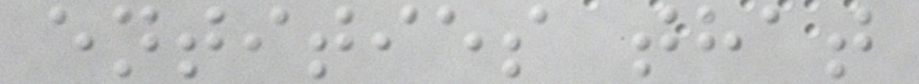entities that
